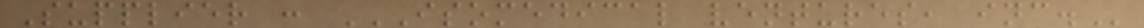Supplier : ISOMEDICAL VENTURES, INC.
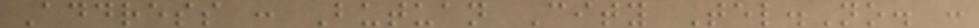Address : Butuan City Tel.No. :
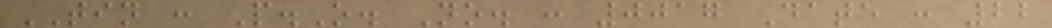TIN : P.O. No. : 0017 Date : 22
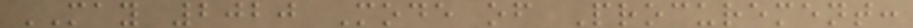MAY 2020 Mode of Procurement:
